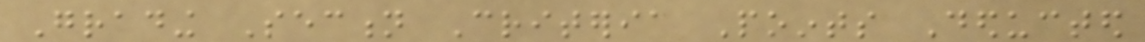Grading Section Criteria Points Deducted
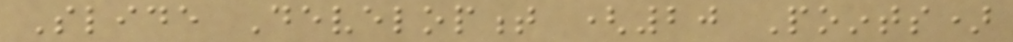Slide Development (20 Points)
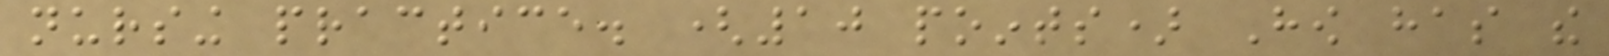nursing practice. (10 points) How has the
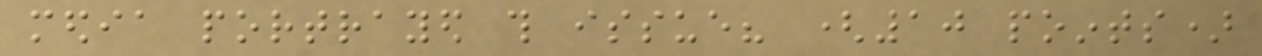media portrayed this issue? (10 points)
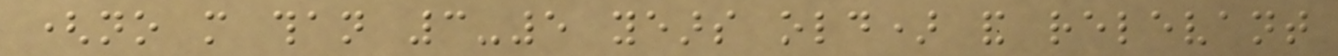(no more than 3-5 years old) and relevant
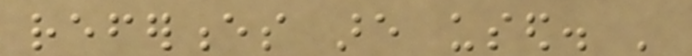references are used. '
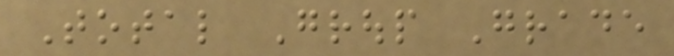Total Group Grade
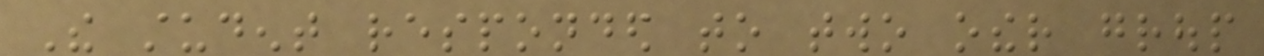The student responded to two other group
